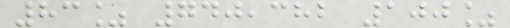83% 740,382 100%
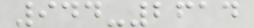944-2614
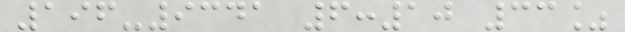196-9341 6:10 33%
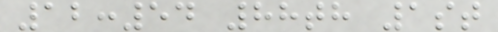12:54 88th 1st
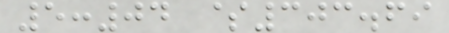5:04 $303.69
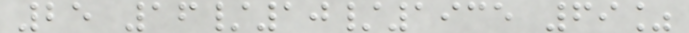25 16/10/1935 69%
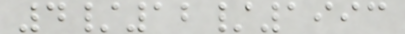4/12/1993
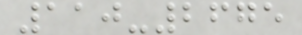110-2675
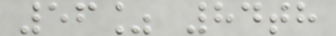56% 84th
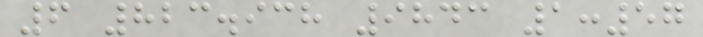6 823.938 9843 1:57
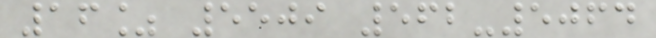16% 5509 562-5064
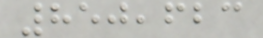850,623
